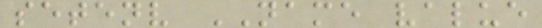setenv NAME value
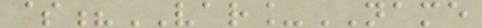$?VAR_NAME
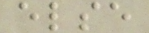else
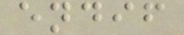endif
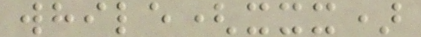while(xxx)
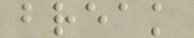break
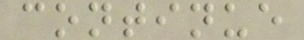continue
